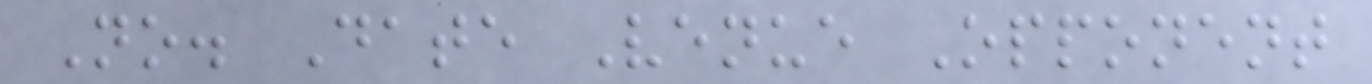No. Date Venue Opponent
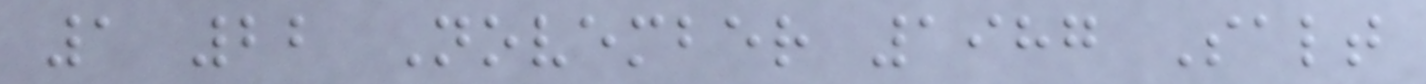1 22 November 1987 Salt
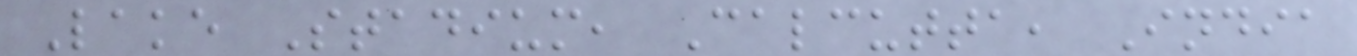Lake Stadium, Calcutta, India
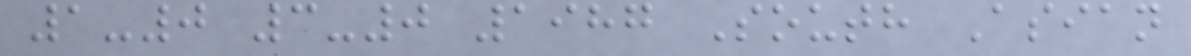1-0 3-0 1987 South Asian
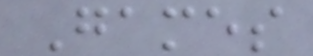Games
